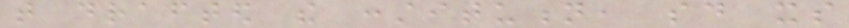that drafted the constitution, said its
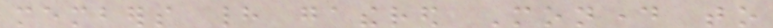members had gathered Monday to
